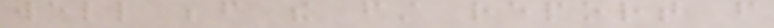well before the first report from
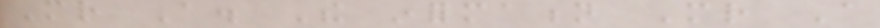Mr A. The information Mr A
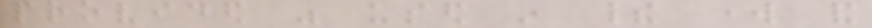provided was used in their work and
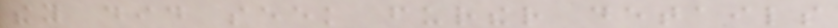they did seek further details
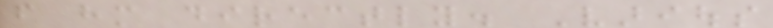from him directly. Various
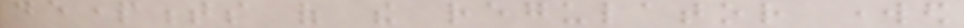departments of the regulator worked
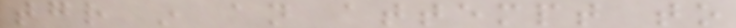together in an attempt to
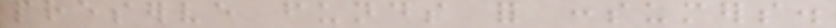preserve funds for consumers.
